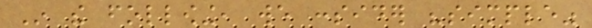In the following, we consider "simple"
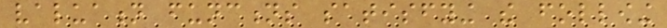valuation functions satisfying the following
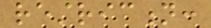restriction:
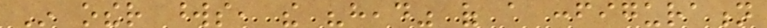In other words, the "head" of a configuration
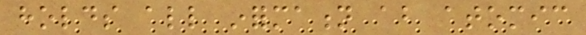holds all information about atomic
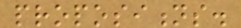propositions.
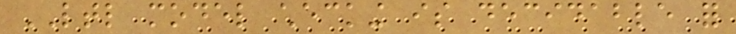LTL model checking is decidable for
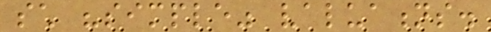such "simple" valuations.
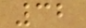32
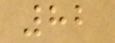82
